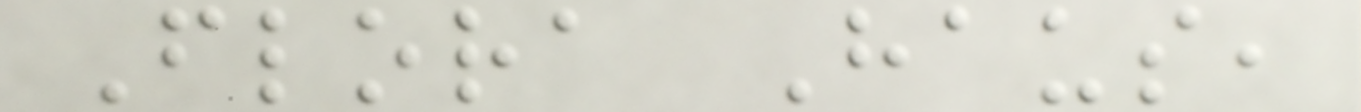Flora Haus,
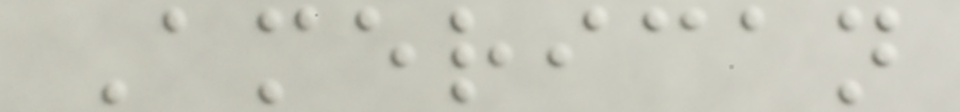American
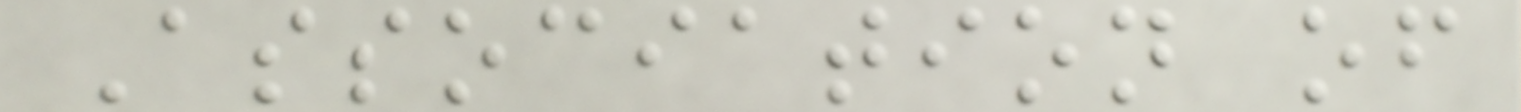Association of
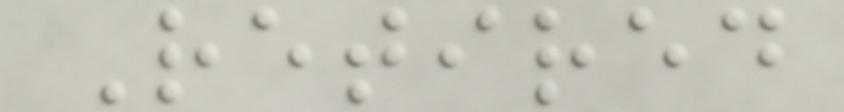Retired
